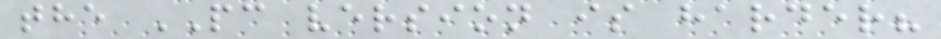the PC version is harder?
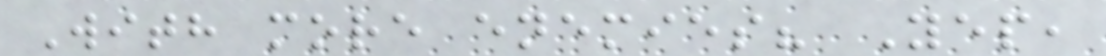With more enemies? Yep,
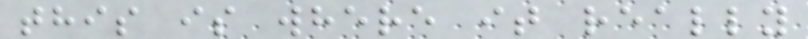this is where it really
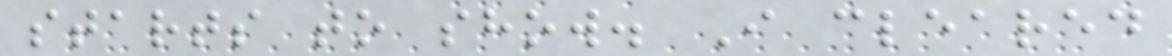starts to show. I cleared
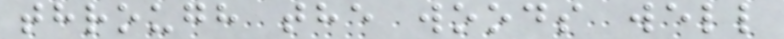through the woods well
